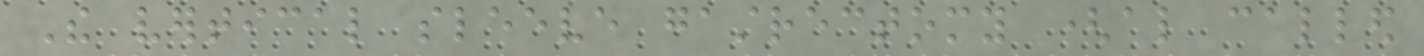The vertical sleeve gastrectomy (also called
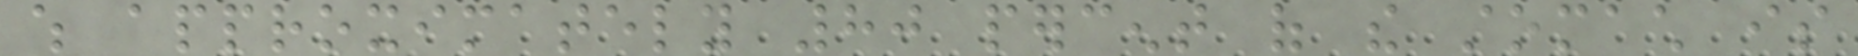which approximately 80 percent of the stomach is
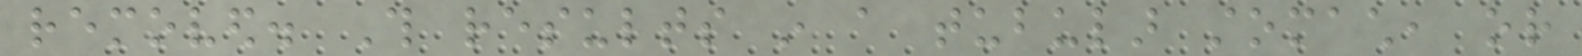removed. This results in a tubular stomach, or
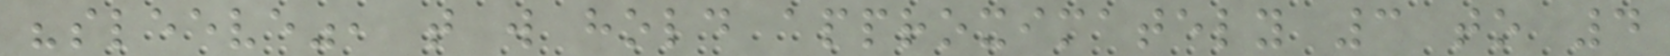"sleeve", that will hold approximately 3 to 4
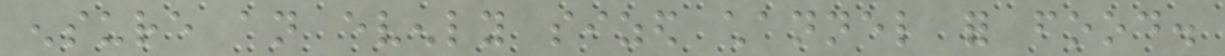ensure an evenly sized channel for food.
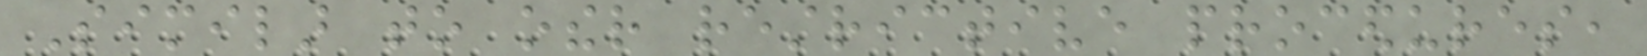Similar to other restrictive procedures,
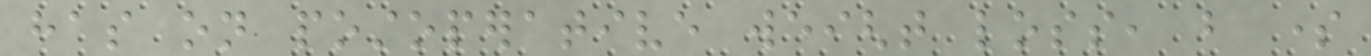has on postoperative weight loss, but some
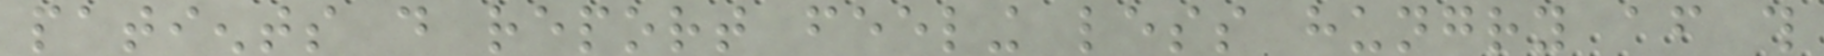patients do report feeling less hungry after this
